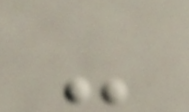-
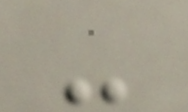-
